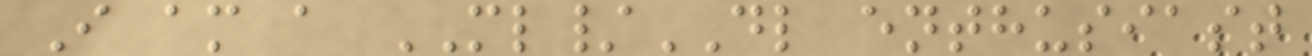I am a ML/DL enthusiast
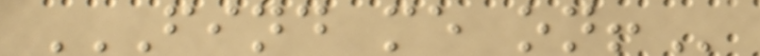FIND ME ON!
